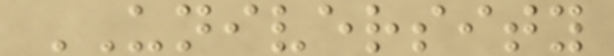UNIVERSITY
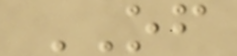OF
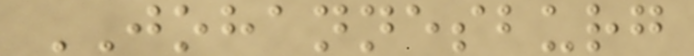JOHANNESBURG
